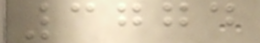3774
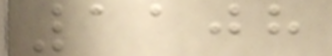1108
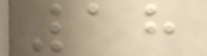18
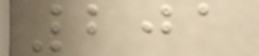201
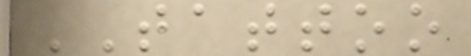TATTOO
